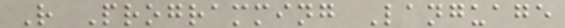R Programming Language
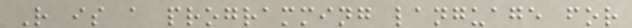R is a programming language for
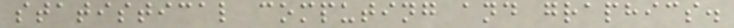statistical computing and graphics.
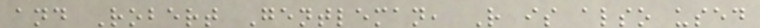and Robert Gentleman, R is also used
